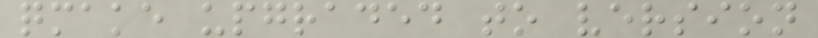qmake upgraded to version
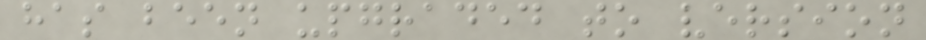has been upgraded to version
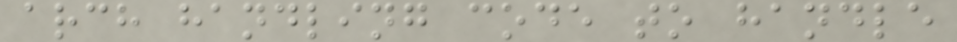arch handling code to handle
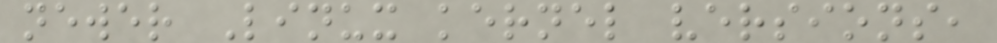newer Linux kernel versions,
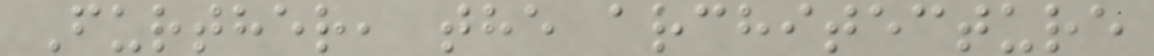Further, the architecture
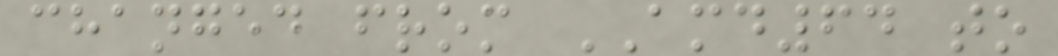changed from AMD64 to
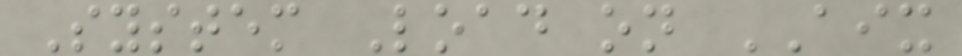System Load on AIX
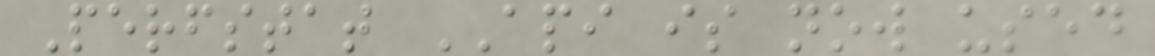Perfstat API is now used
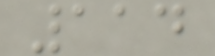114
